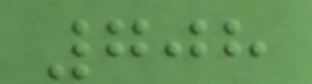708
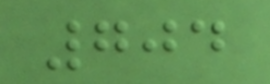704
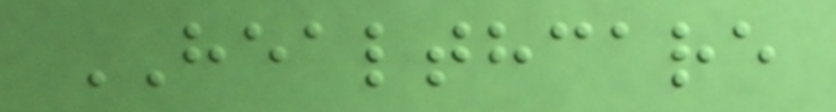HEALTHCARE
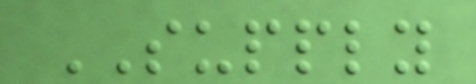SUPPLY
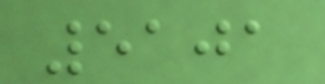5101
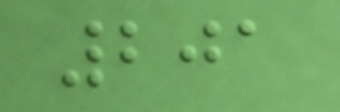201
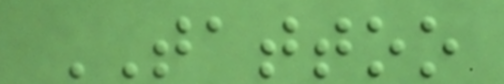TATTOO
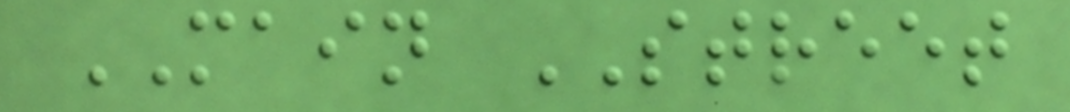MAIN STREET
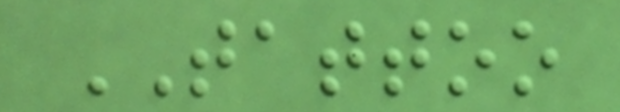TATTOO
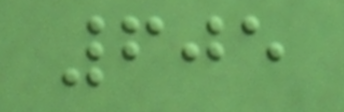605
